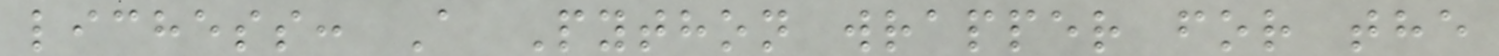lichess: A Python wrapper for the
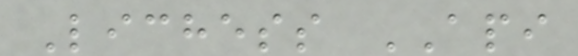Lichess API
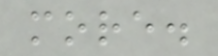more.
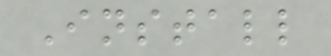Install
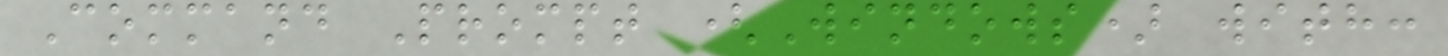Command Prompt (Windows) with:
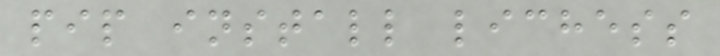pip install lichess
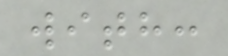with:
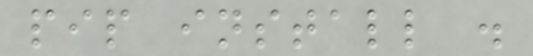pip install .
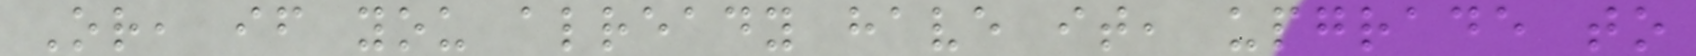Or, if you already have it, upgrade to
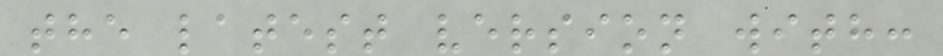the latest version with:
